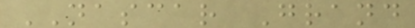NASCAR Grand
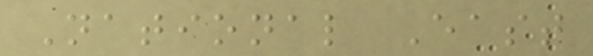National East
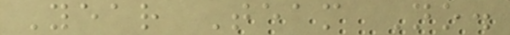Year Team No.
